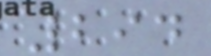294
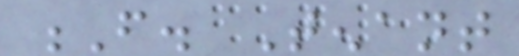F. Tenant
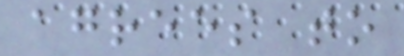agrees to
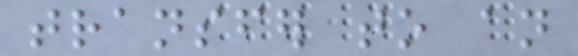transfer to an
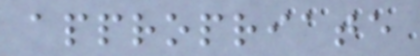appropriate
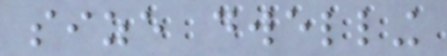size dwelling
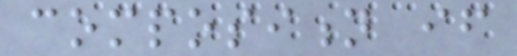composition if
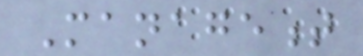Management
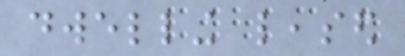dwelling leased
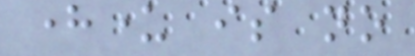hereunder is no
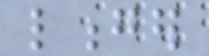longer
